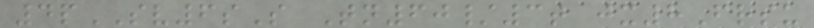4pSV6sS Tn60/3t jx8Frsu
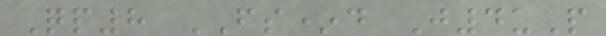Qp8 FS*d J4uP
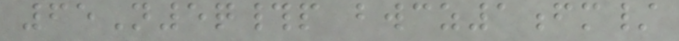65N5q#p bwcz1fm/
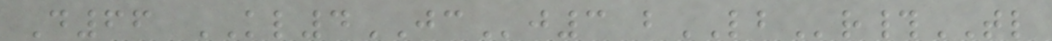D66 KL4JCj3 bLBr#TL
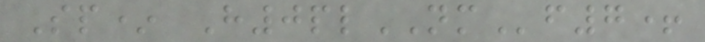Sp* H0plNMf7+
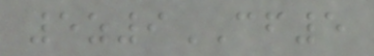5z9CF5
